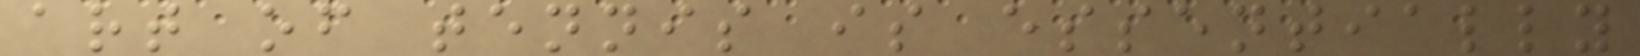art of tennis is essentially
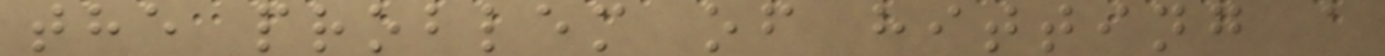the problem of hitting a
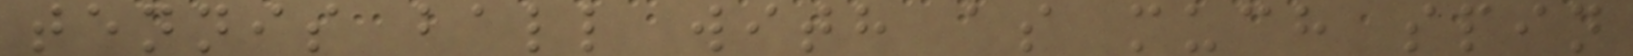tennis ball with as much spin
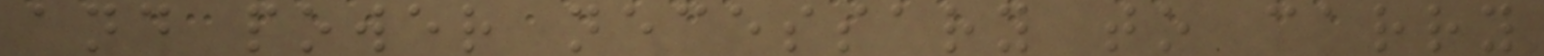and power necessary to carry
